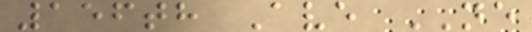156th Ave NE
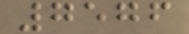7576
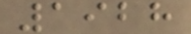1928
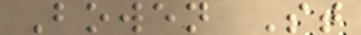Bowen St
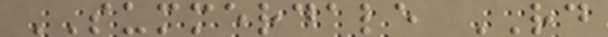SUMMERDALE RD
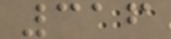316
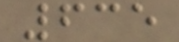635
